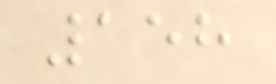158
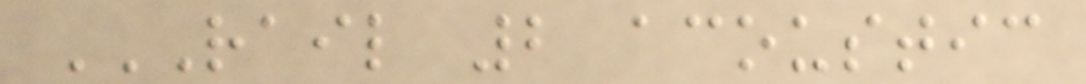RAIL 2 ACOUSTIC
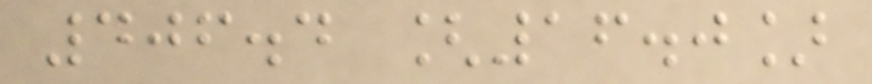406.4 [16.0]
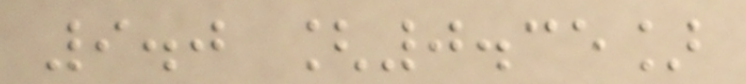9.0 [0.35]
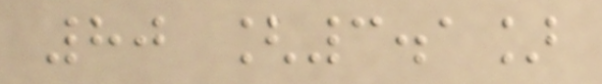80 [3.1]
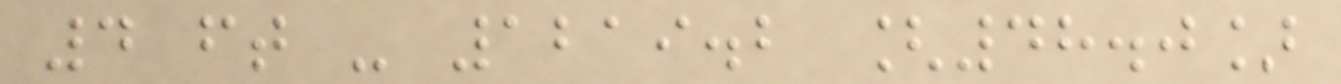4 ft - 1219.2 [48.0]
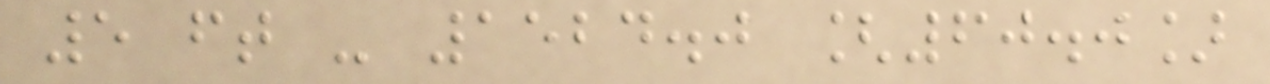5 ft - 1524.0 [60.0]
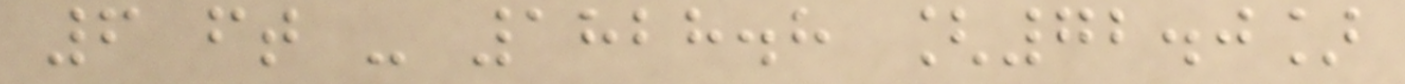6 ft - 1828.8 [72.0]
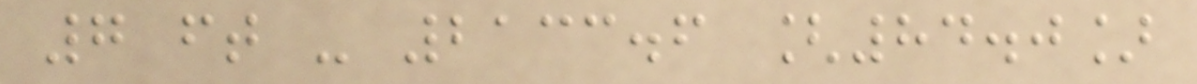7 ft - 2133.6 [84.0]
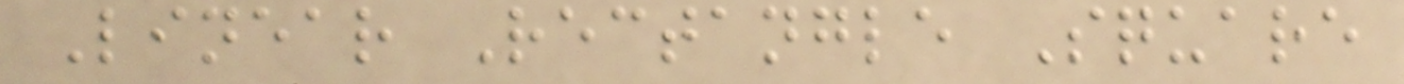Linear Rectangle Square
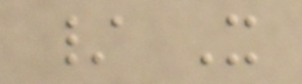/ X
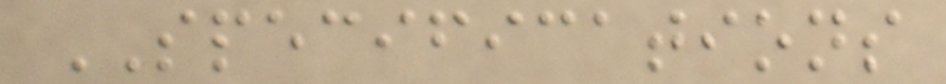SPECIFICATIONS
